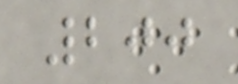200
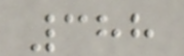388
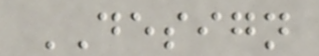DESIGN
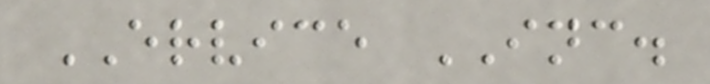ERVICE INC.
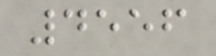4556
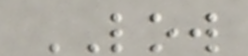LOW
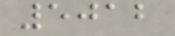5012
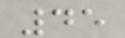45
